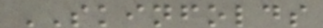SKINFOLDS
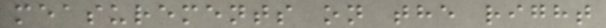measurements on the right
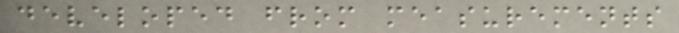developed from measurements
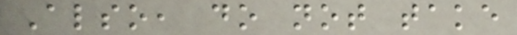Also, do not take
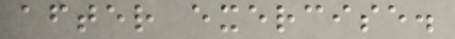after exercise.
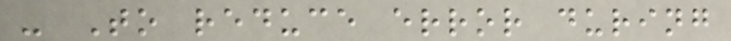- To reduce error during
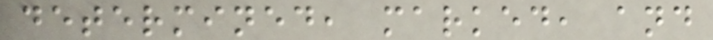determined, marked, and
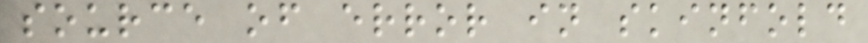source of error in skinfold
